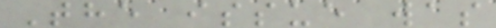The issue was
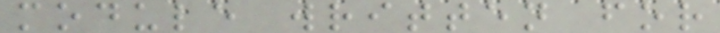module written for
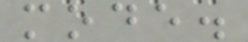mode.
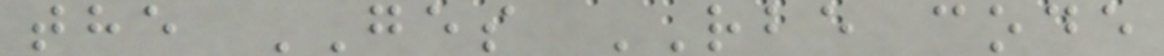the GES RBE code
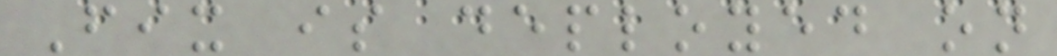Fix is deployed on
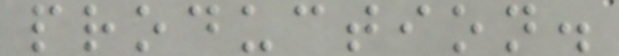production.
